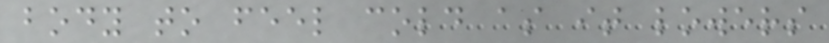body to feel cold as it lowers
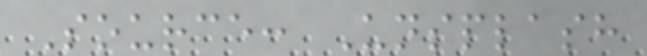Source: Unsplash
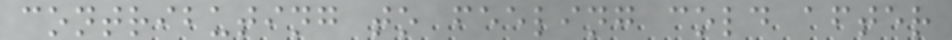contributing to feeling cold after
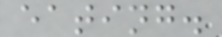eating.
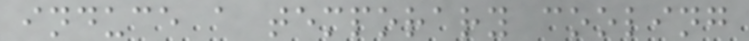induce a temporary cooling
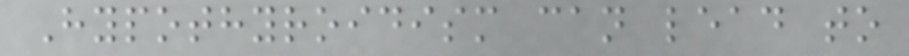Hypothyroidism can lead to
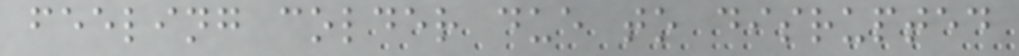feeling colder due to disrupted
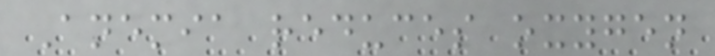Anemia reduces oxygen
